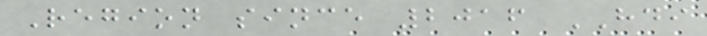Region since 2016 HDI
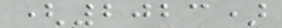(2023)
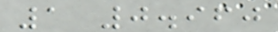1 0.960
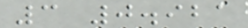3 0.921
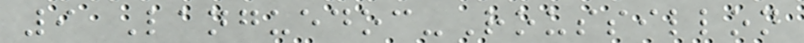9 Languedoc-Roussillon
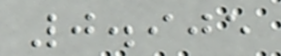0.905
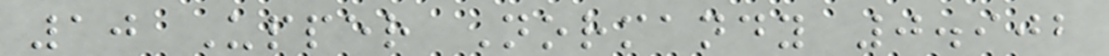10 Upper Normandy 0.902
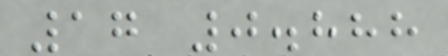17 0.888
